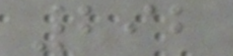292
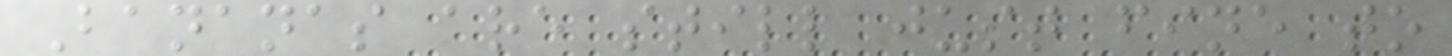Bananas are still just fine to
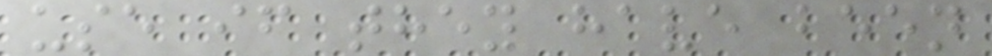use if they have been
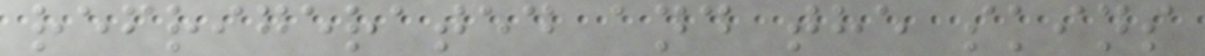refrigerated and the skins
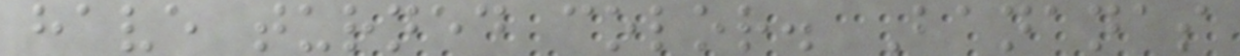have turned color. Bananas
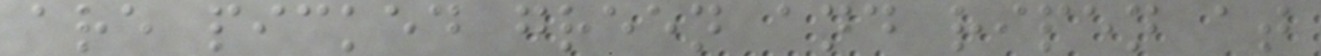are picked green and ripen at
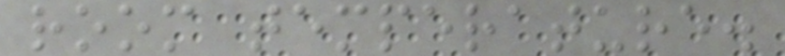room temperature.
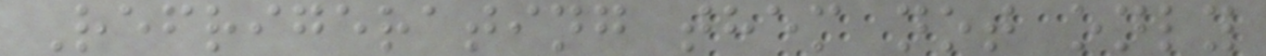Refrigerating them not only
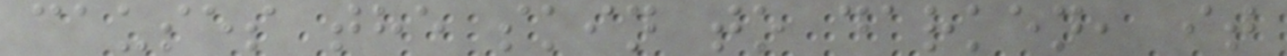causes the skin to darken, it
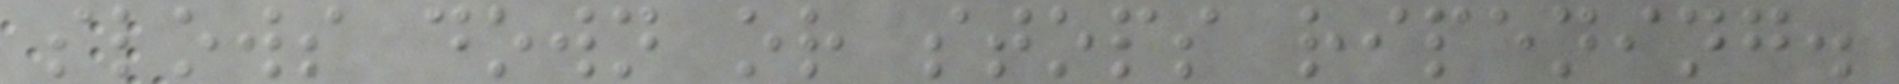slows down or stops ripening.
